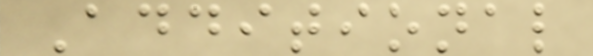Additional
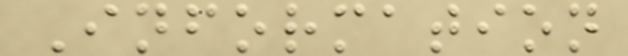Information
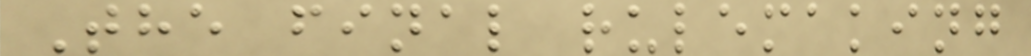The final rulemaking
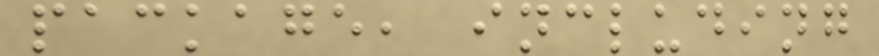package, including
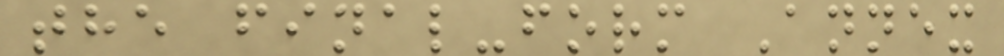the final-form Annex
